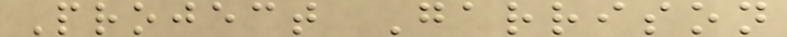Project Garrison
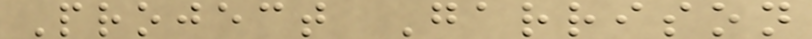Project Garrison
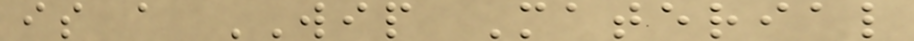is a WIP Material
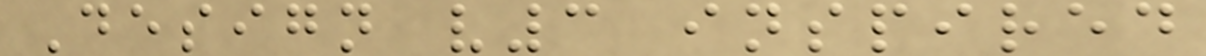Design v3 inspired
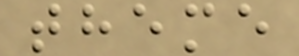theme
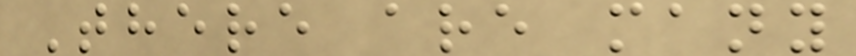There are many
